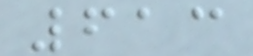613
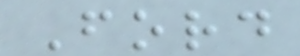Ford
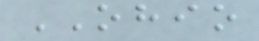OHIO
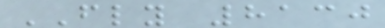FLY 8130
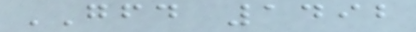GFD 1492
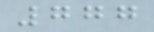777
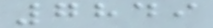7849
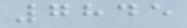7845
